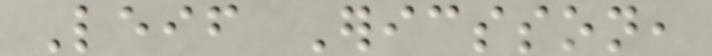Leif Ericsson,
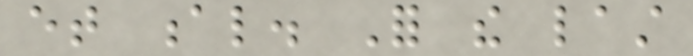et al. For the last
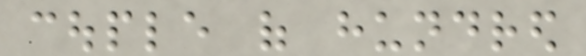couple of hundred
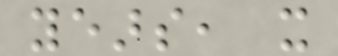years, it
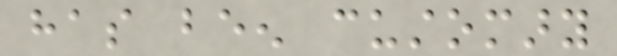has been customary
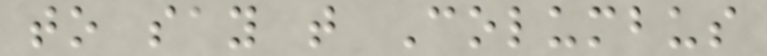to say that Columbus
